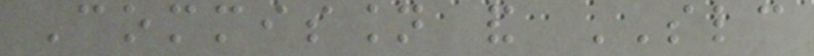Commission and SLC
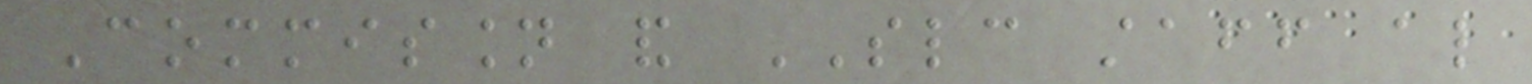Commission and SLC staff also
